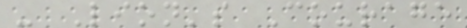- Lion's Courage
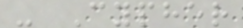- Cypher
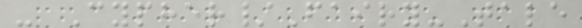- Cypher/Fairy-Tale
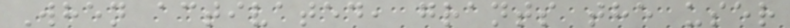When activated, grants the user
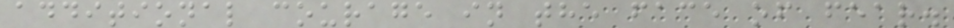additional courage in the face of fear.
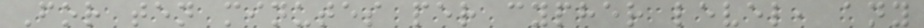For ten minutes per cypher level, any
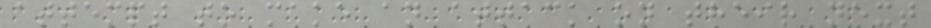attempt to make an attack on their next
